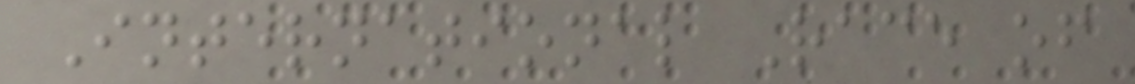International Race of
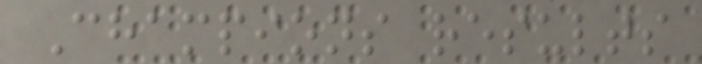Champions results
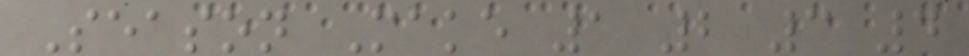Season Make 1 2 3 4
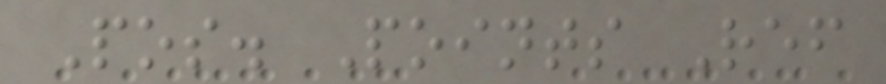Pos. Points Ref
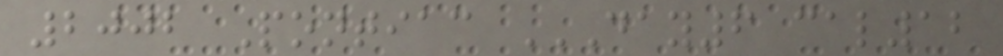2002 Pontiac DAY6 CAL12
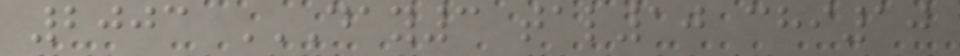2003 DAY3 TAL10 CHI10
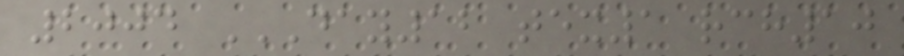2004 DAY12 TEX1 RCH10
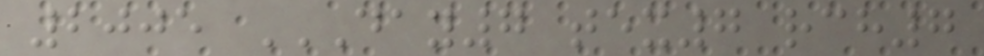2005 DAY7 TEX7 RCH7
